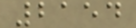2154
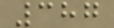387
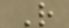R
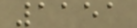1151
